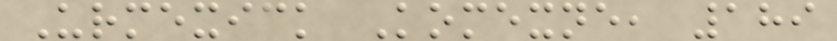Urmexick Komexne, 189
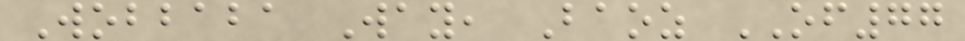Wobbaba Way, Baoz OF77
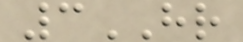3HR
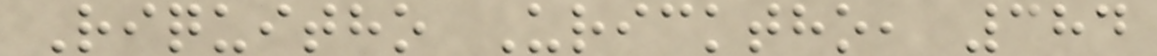Riquitho Uricktho, 384
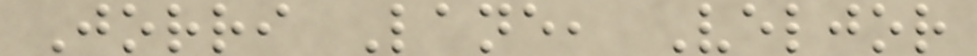Jorri Lane, Veljor
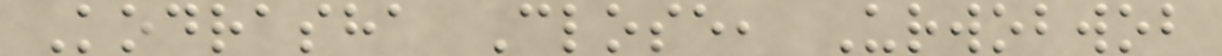Kodrasha Close, Urwobwob
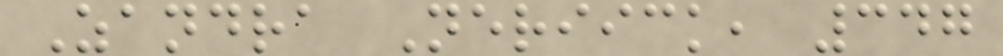Zandra Neriick, 347
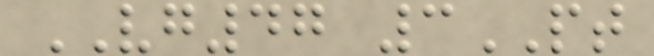VG47 3PT
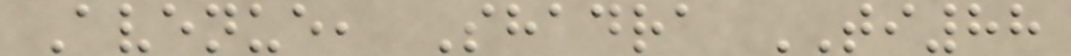Avenue, Shadra TI88
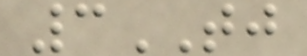3TJ
